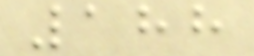188
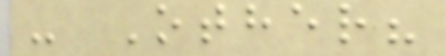- Other?
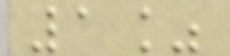1%
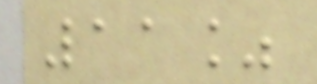11%
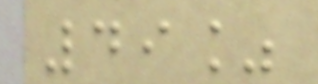49%
